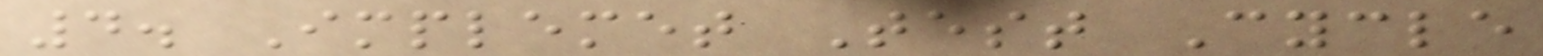4. Implemet Test Cycle
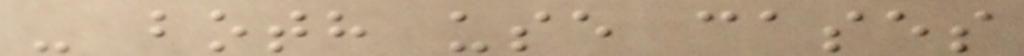- both use cases
